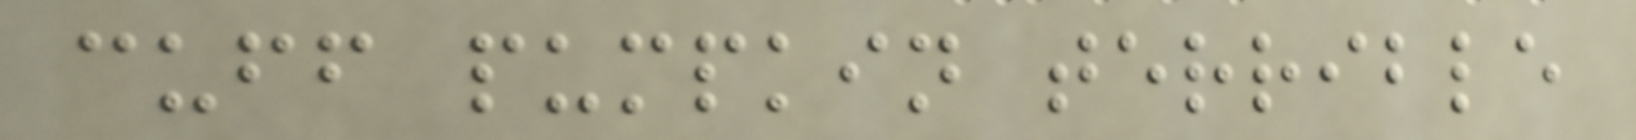cuff pumpkin terrible
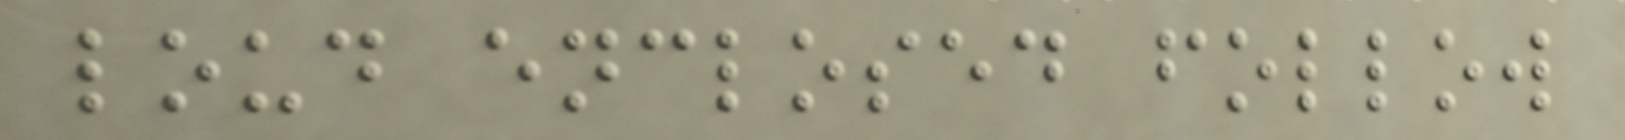loud enclosed follow
